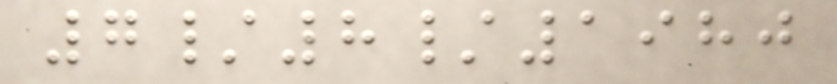7/8/1980
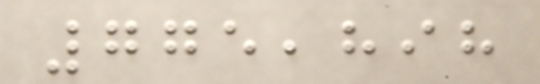775,898
